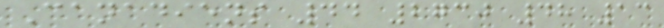Canadiens 44 2730 48 13
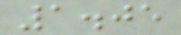1.05
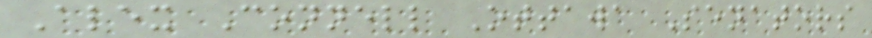Alex Connell Ottawa Senators
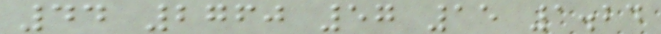44 2760 57 15 1.24
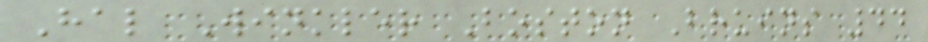Hal Winkler Boston Bruins 44
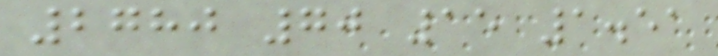2780 70 15 1.51
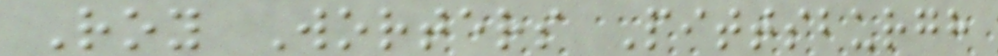Roy Worters Pittsburgh
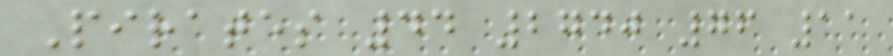Pirates 44 2740 76 11
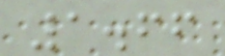1.66
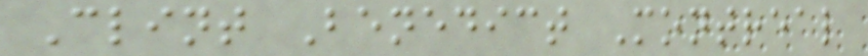Clint Benedict Montreal
